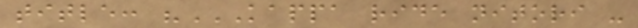title: "KAPPA RIDE NITORI -
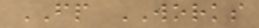FP WORKS
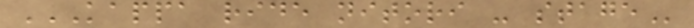KAPPA RIDE NITORI - STAGE
